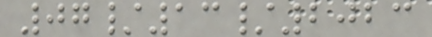07/13/2023
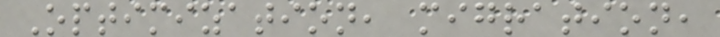Optimization, migration,
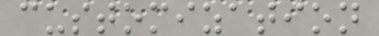customization
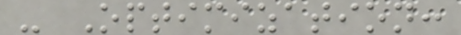- Optimization:
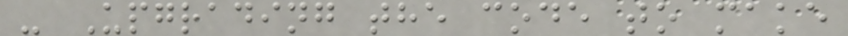- Upgrading the code to make
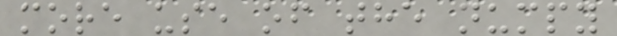more use of the numpy
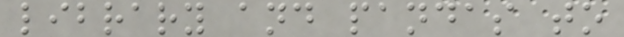library and pandas to
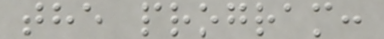the program:
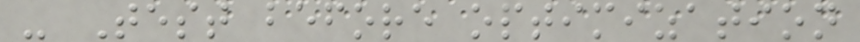- Test before optimization
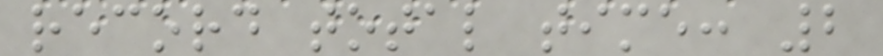record total time: 2
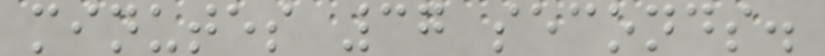minutes 37 seconds.
